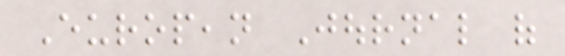European Journal of
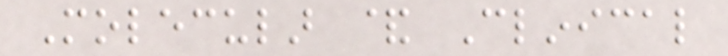Molecular & Clinical
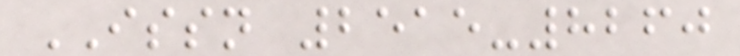ISSN 2515-8260
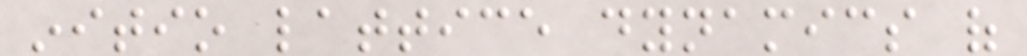initio lattice dynamics of
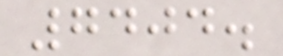7404.
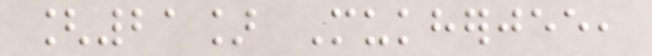[21] Mukherjee,
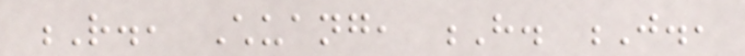R., Chuang, H. J.,
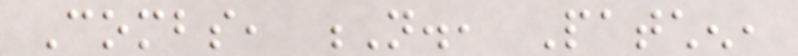Combs, N., Patchen,
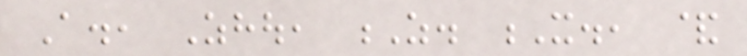A., Zhou, Z. X., &
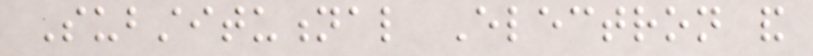Substitutional Electron and
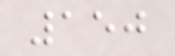150
